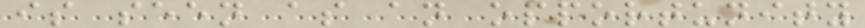is seen as an opportunity
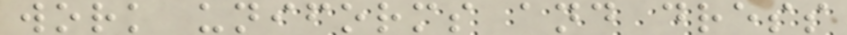work uniforms and dress
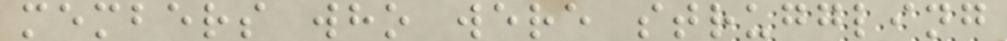members who were struggling
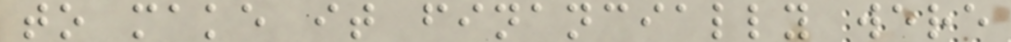to make it financially were
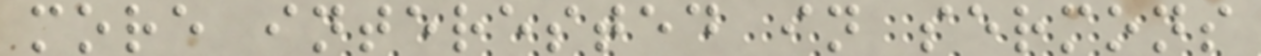more interested in sermons
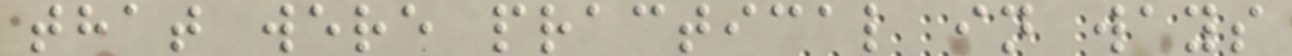that were practical in ways
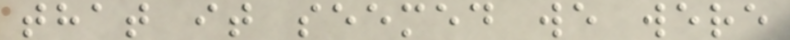that it seemed we were
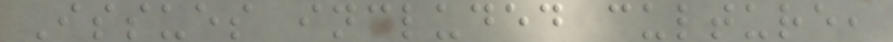Issues included culture,
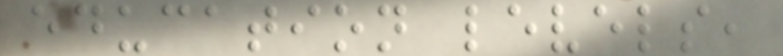education levels,
